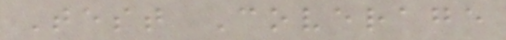Test Coverage
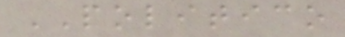POLITICO
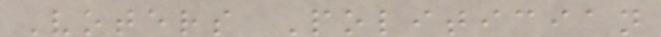Voters Politician
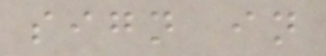sign in
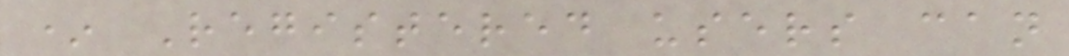* Registered users can
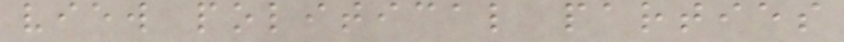view political parties
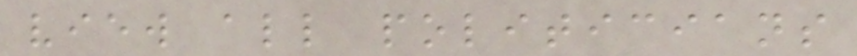view all politicians
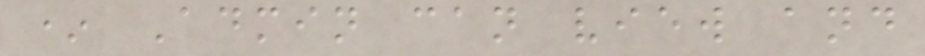* Admin can view and
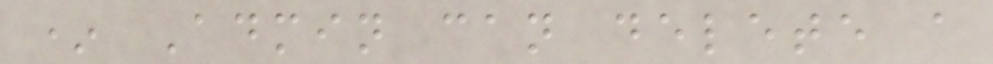* Admin can delete a
